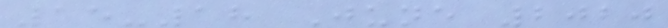15-18 June 2020
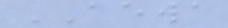AEWA
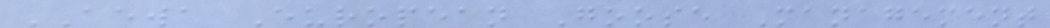AEWA European Goose Management
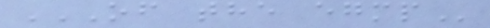OF THE EGMP
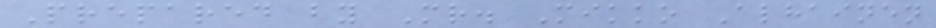Prepared by Mr. Mikko Alhainen
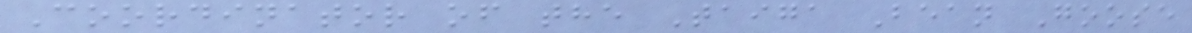Coordinator of the Taiga Bean Goose
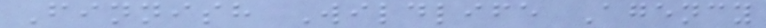Finnish Wildlife Agency
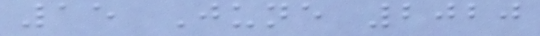15 June 2020
